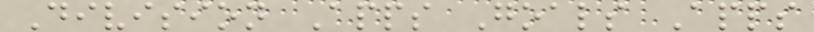Division Apps Goals Apps
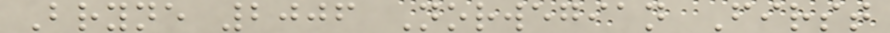Bryne 2006 Norwegian First
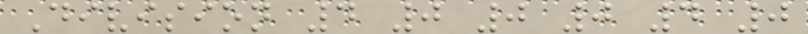Division 4 0 0 0 4 0
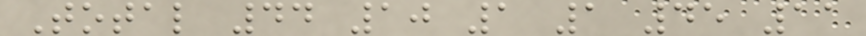Total 44 10 1 1 45 11
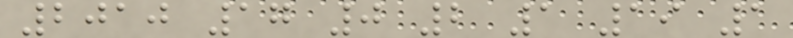2010 17 0 2 1 19 1
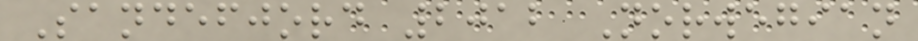Sandefjord 2012 Norwegian
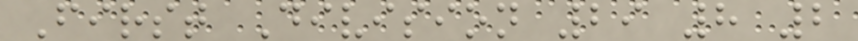First Division 29 8 2
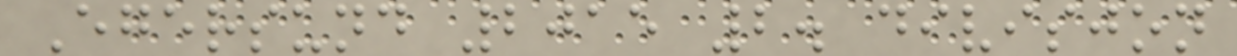Egersund 2015 2. divisjon
